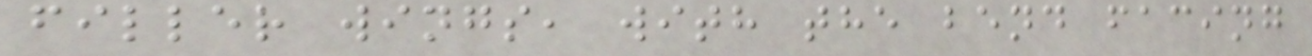filler wings, with the bend facing
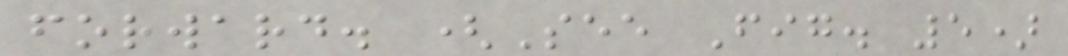forward. (See Fig. 5)
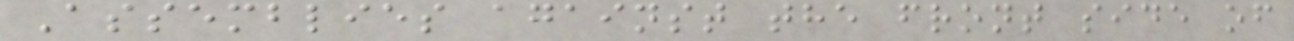Assemblies against the front side of
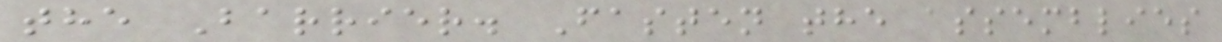the Barrier. Fasten the assemblies
